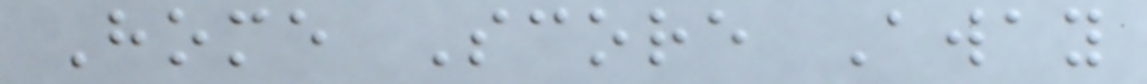Home Score Away
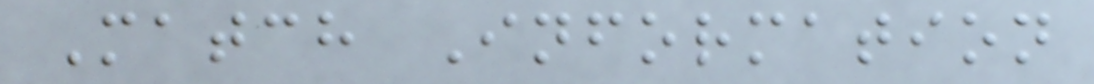Match Information
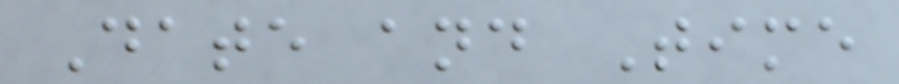Date and Time
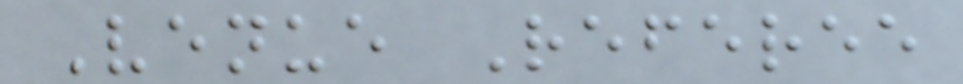Venue Referee
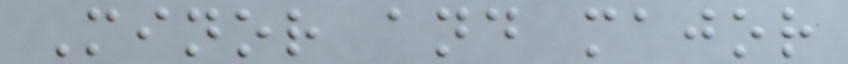Minor and major
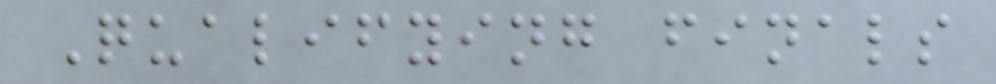Qualifying finals
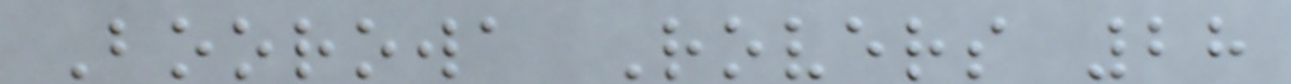Boorowa Rovers 28
